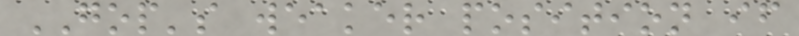GOP's weaker position if
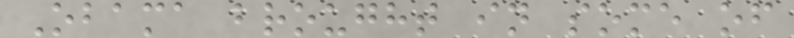Obama brought in some of
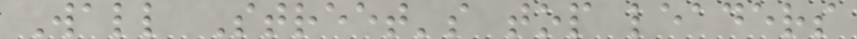Wall Street's top leaders
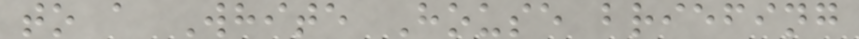to a White House briefing
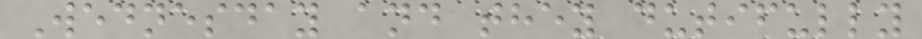Wednesday and they dutifully
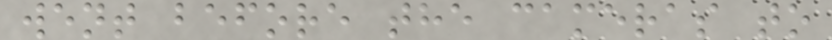went before the cameras to
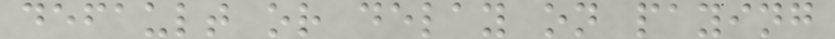default or delay on paying
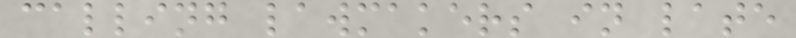calling lawmakers in late
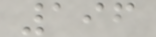196
